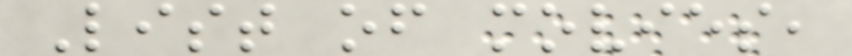List of movies,
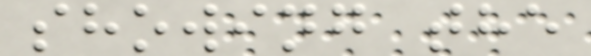showing the
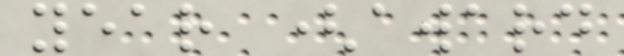year (award
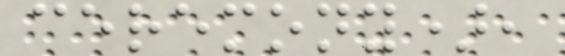ceremony),
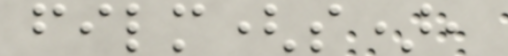film(s),
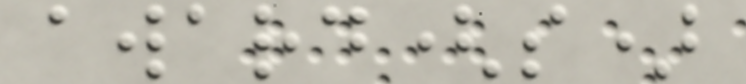award(s)
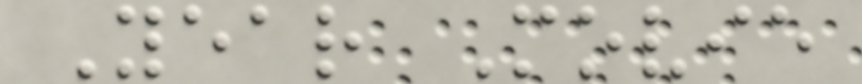Year Movie
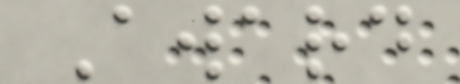Award
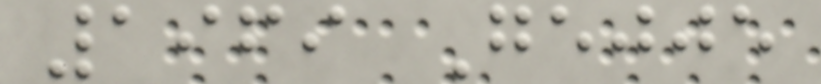1969 Gejje
